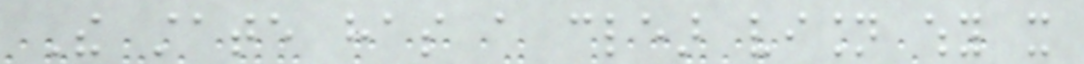The state has a clear vision why it
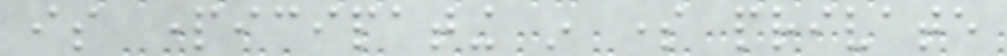is participating in some private
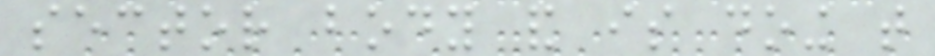sector body and is doing that
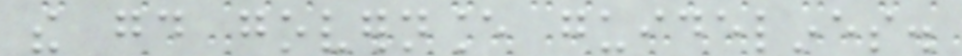the good governance guidelines.
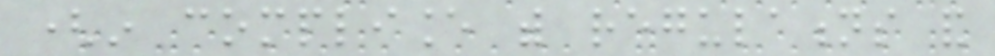(in compliance with regulations and
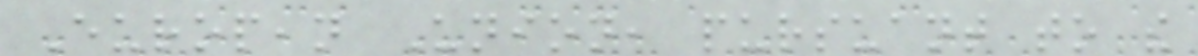European Union, pursuant to the
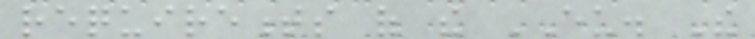requirements of the EU. The
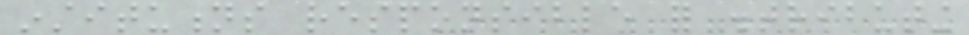institutions responsible for distributing
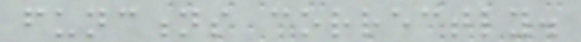functions correctly.
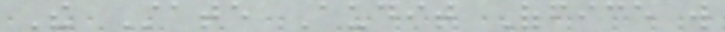The State Audit Office will
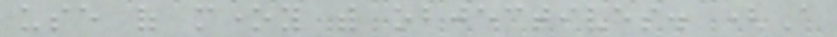use of money with objectives. (A
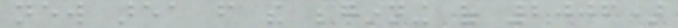new area from the beginning of 2006)
